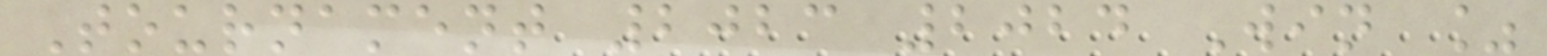Tournament 2023 2024 Win %
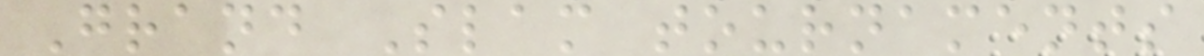Grand Slam tournaments
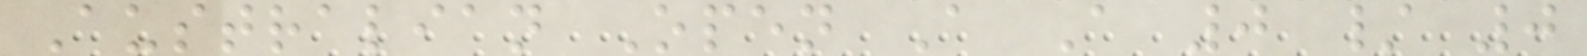Australian Open A A 0 / 0
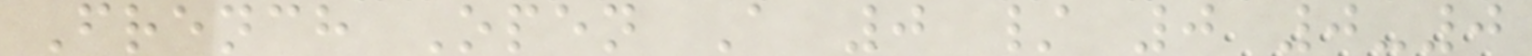French Open A 0 / 0 0-0
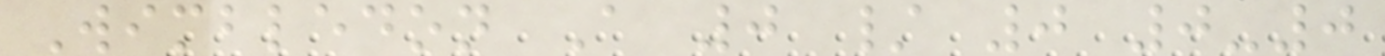Wimbledon A 0 / 0 0-0
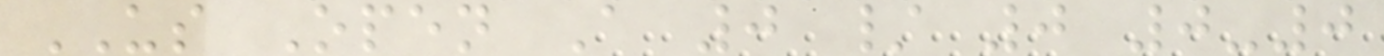US Open A 0 / 0 0-0
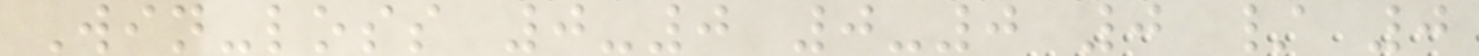Win-loss 0-0 0-0 0 / 0
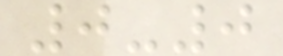0-0
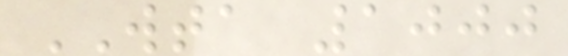WTA 1000
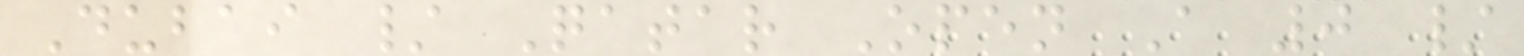Dubai / Qatar Open A 0 /
